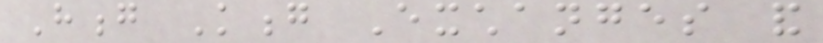Hong Kong Exchanges and
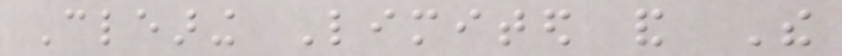Clearing Limited and The
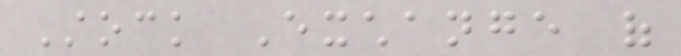Stock Exchange of
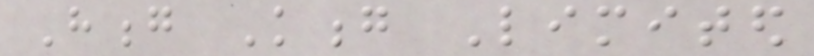Hong Kong Limited
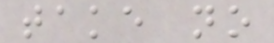take no
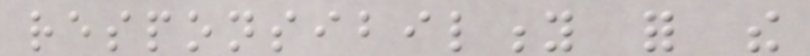responsibility for the
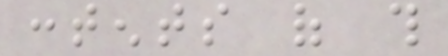contents of this
